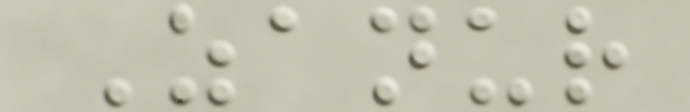Zanur
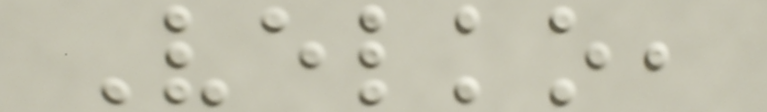Velko,
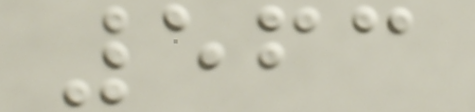563
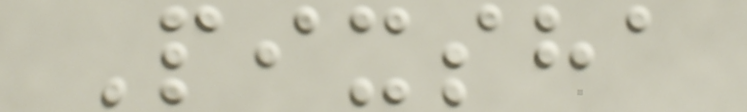Pixsha
